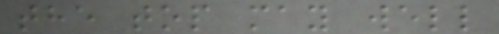the top may well
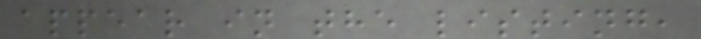appear in the listing,
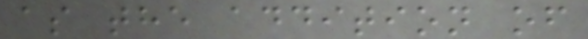as the addition of
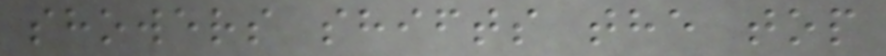showers shifts the top
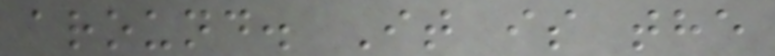around. It is the
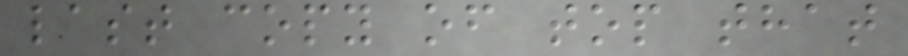last copy of top that
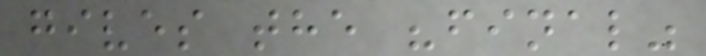gives the "final"
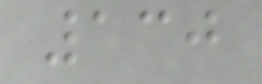130
